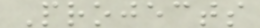Projects
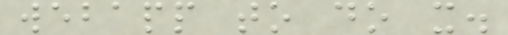webapp to do x.
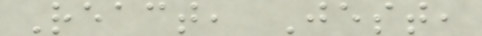React, Jest,
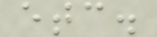etc.
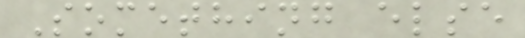Something else
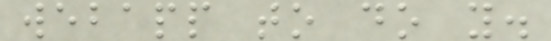webapp to do y.
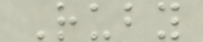Ruby
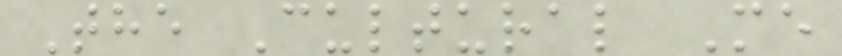The Cultural Me
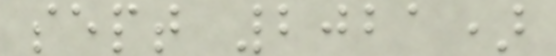sept 2021)
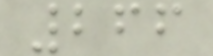266
